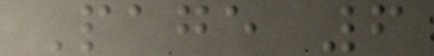Page 6
